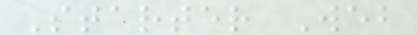Starter Web
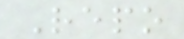Repo
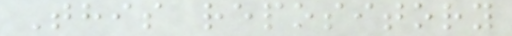This repository
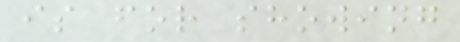is for showing
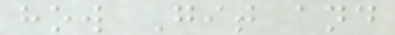how Git and
